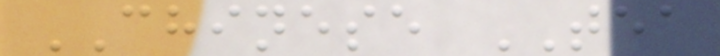CHINESE TEA
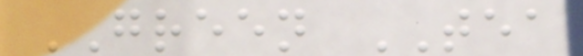GREEN TEA
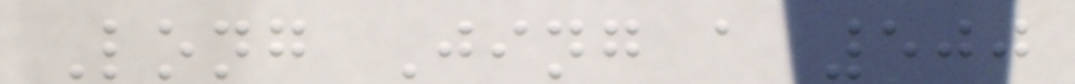Long Jing a 500
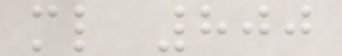ml 800
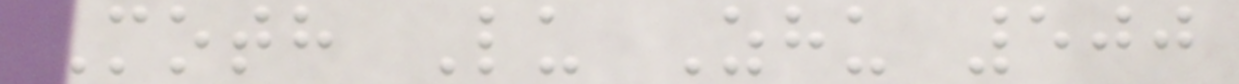Moth Lu Zhu 500
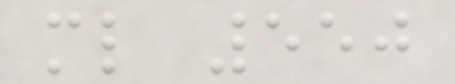ml 550
